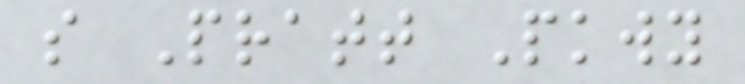s Pratt Pkwy
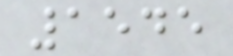1545
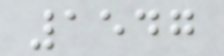1547
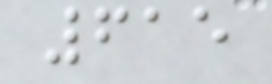615
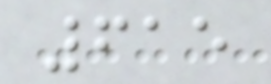615
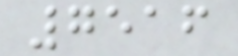7516
